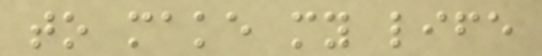to make my life
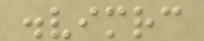.vimrc
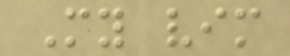My vim
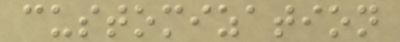customization
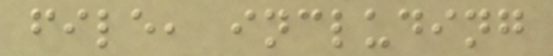file, including
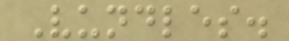Vundles.
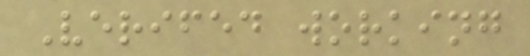Verifed working
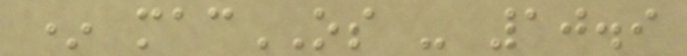* macOS - 10.9
